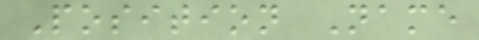Position Name
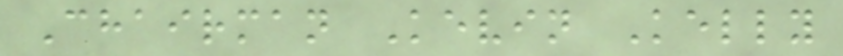Chairman Kevin Kelly
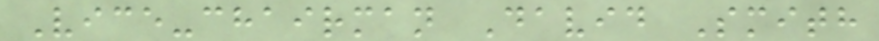Vice-chairman David Smith
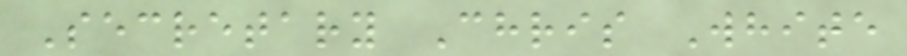Secretary Chris White
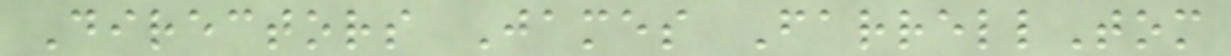Directors James FarrellTom
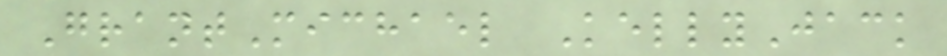GrantMichael KellyJack
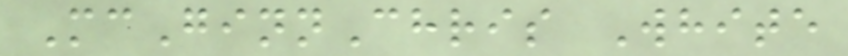McGinnChris White
